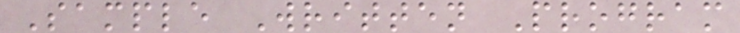Sample Written Program
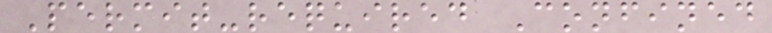Permit-required Confined
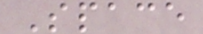Space
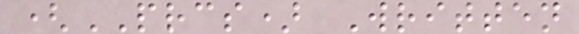(PRCS) Written
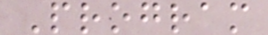Program
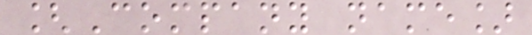[Company name]
